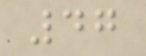47
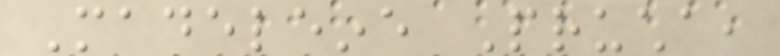Madeleine Prucha,
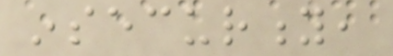insecurity,
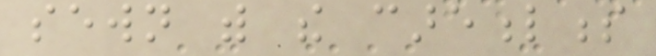sewn with the carefulness
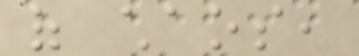of chaos,
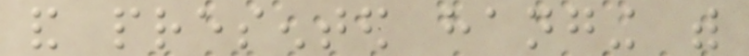and presented hanging with
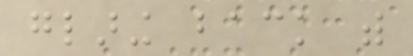glaring back with
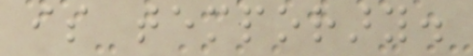is temporary.
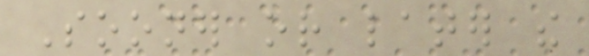Sooner or later the
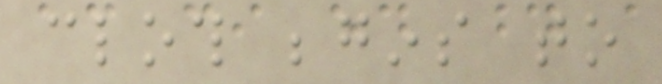cloth begins to
